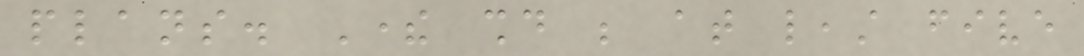plans. There should be at least five
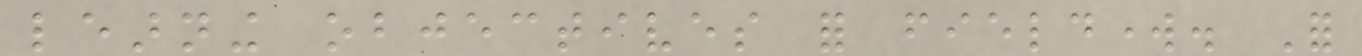learning objectives for fieldwork. For
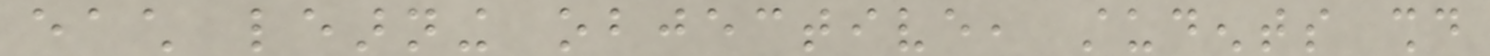each learning objective, students should
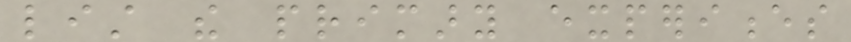list the primary experiences
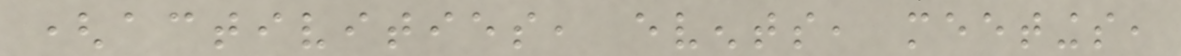(activities, events, meetings,
